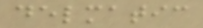delmatic
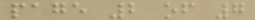page 2 of 7
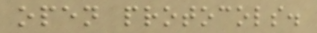open protocols.
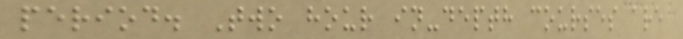period. Two hour in-depth courses are
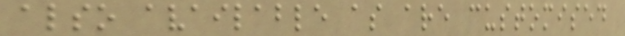also available as are customised
